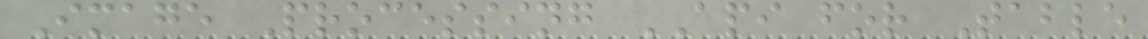Image Processing API for Table
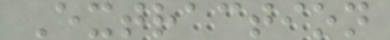Extraction
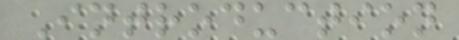Introduction
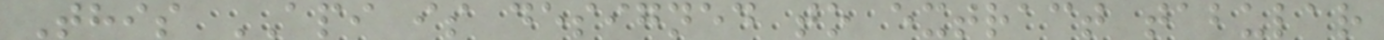This API is designed to extract tabular
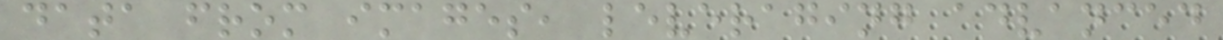data from images, leveraging advanced
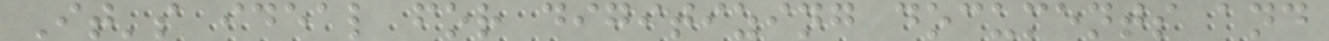It's ideal for digitizing documents and
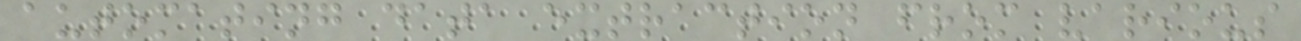automating data extraction from various
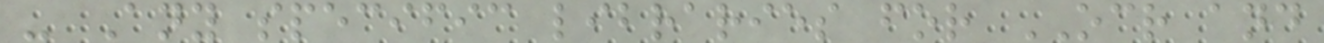- Any specific libraries for OCR and
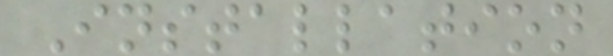Installation
